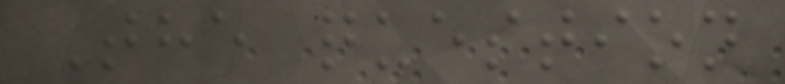The question
